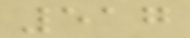517
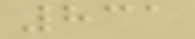831
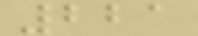221
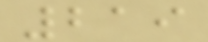219
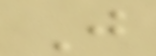J
